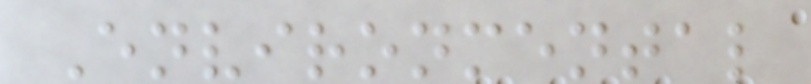Environmental
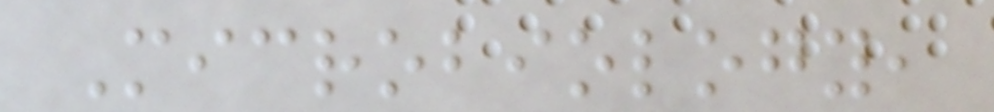Microbiology,
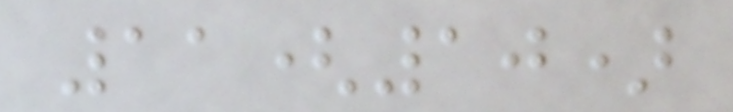11(10)
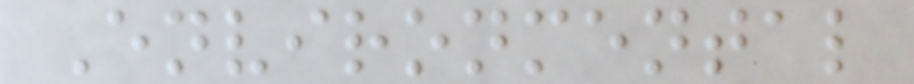Environmental
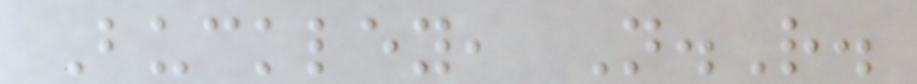Buckley, N.R.
